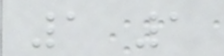1 1
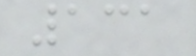131
